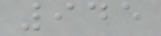945
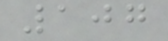107
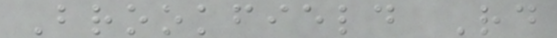Brookfield Rd
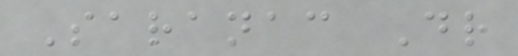Saranac Dr
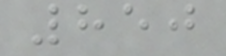850
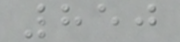850
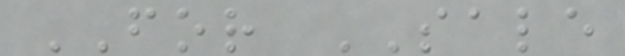FOR SALE
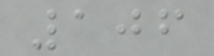106
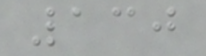130
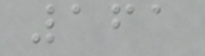161
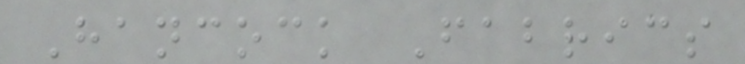Hancock Fabrics
